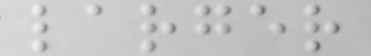larger
